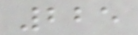225
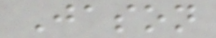Jason
